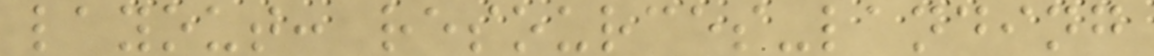layout: resources-landing
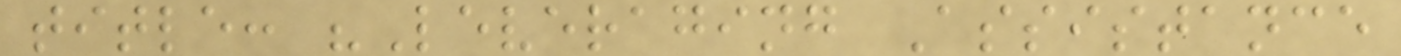title: "Leveraging Assistance
